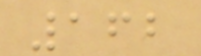162
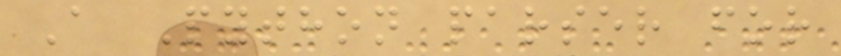A Python parser for
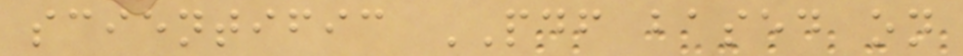scientific PDF based on
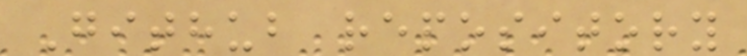Github repository
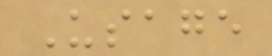Usage
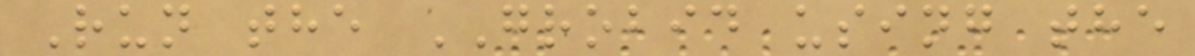Run the GROBID using the
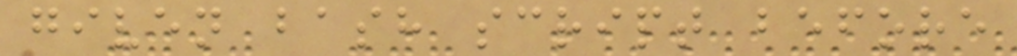given bash script before
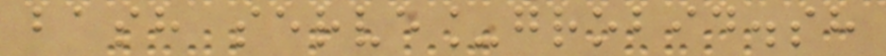bash serve_grobid.sh
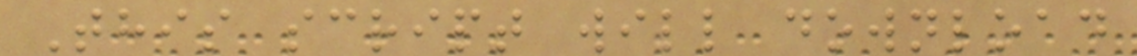This script will download
